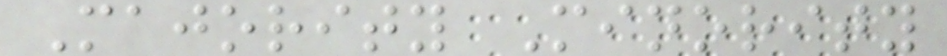Majority Minority
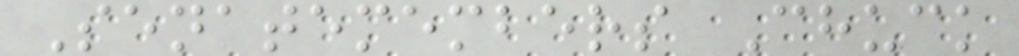Senatemembers Chuck
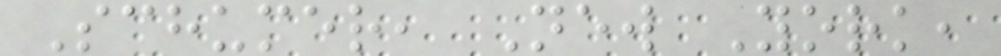Schumer, New York,
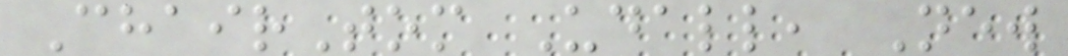ChairTom Udall, New
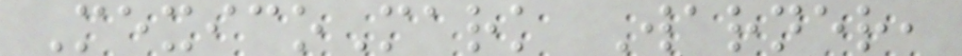MexicoMark Warner,
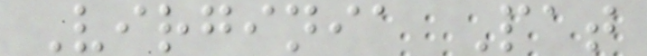Virginia Pat
